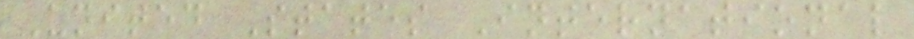United States International
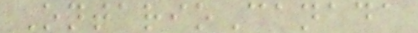OntarioCanada
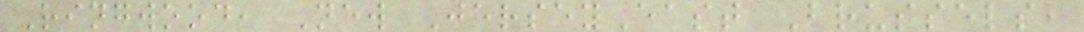Ringwood, New JerseyEast Brussels,
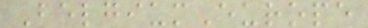BelgiumEurope
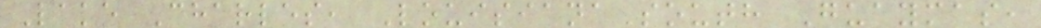Lake Charles, LouisianaSouth Guaymas,
